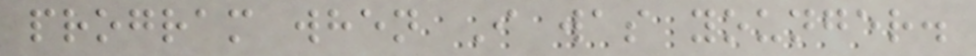program when I was younger.
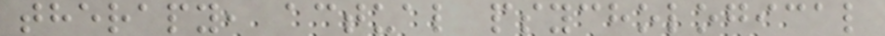therapy, actual psychological
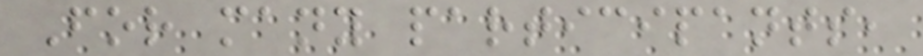For many participants,
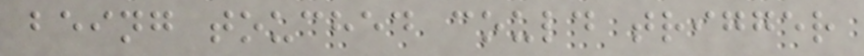being touched could trigger
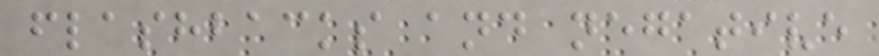flashbacks and negative
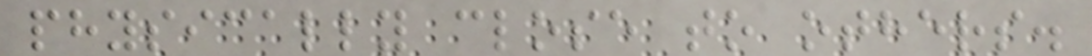physically close to others.
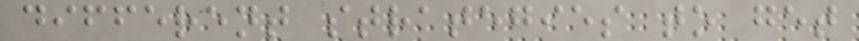different strategies to get
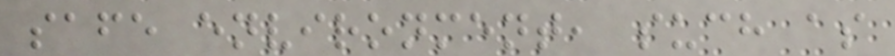safe environment, such as
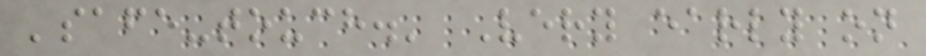'safe-touch.' Very early on
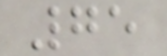75
